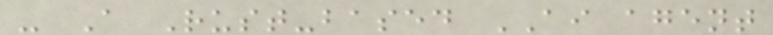- A Rust-based AI agent
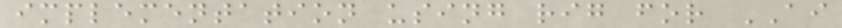implementation using rig for AI
